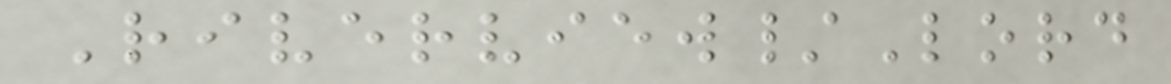Riverview/Lord
